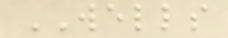WELLS
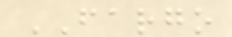FARGO
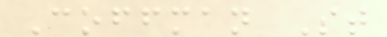Coffman St
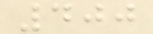400
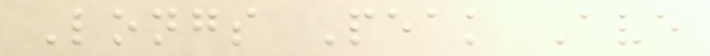Longs Peak Ave
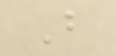B
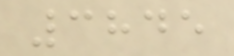3845
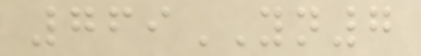769YN7
